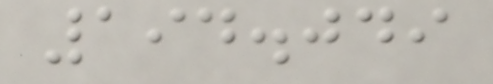194.049
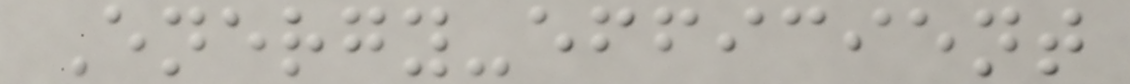Energy-efficient
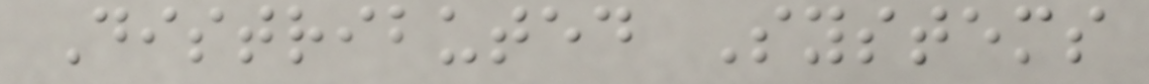Distributed Systems
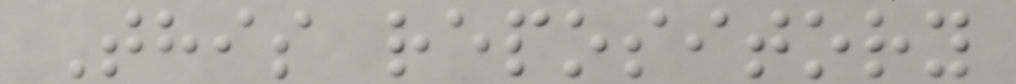This repository
